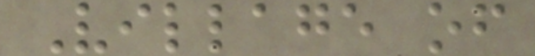Village of
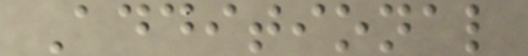Additional
